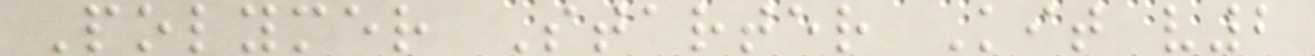Polymer Starter Kit v2
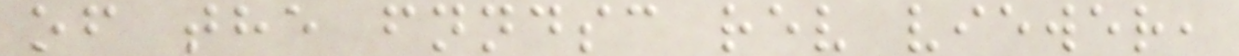of the fnndsc rev viewer,
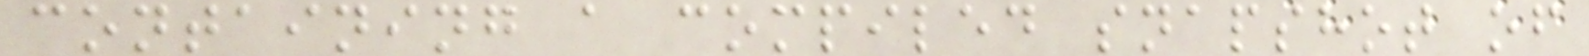containing a compiled snapshot of
